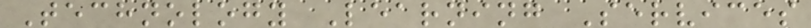Technology Learning Services
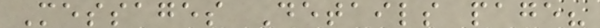Messages Details page?
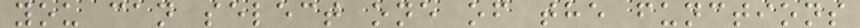you can select one of the functions
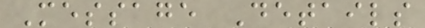Message Details
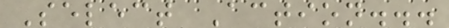Select Action...
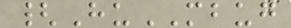{HuMBUG
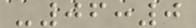-06:0
